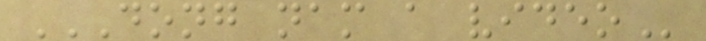DONG NAM A VIDEO
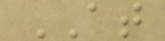AT
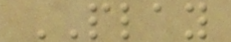PLAY
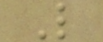L
